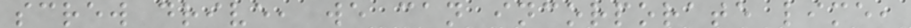screw drive, we can incorporate lime,
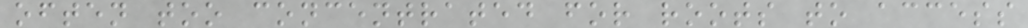often too concentrated for roots to access
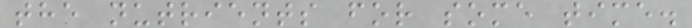the nutrients for some time.
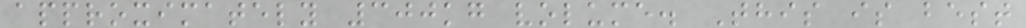approximately 300kg volume. This is best
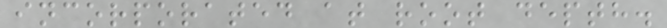incorporated at root depth.
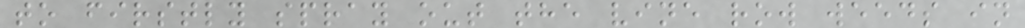to firstly spray out the vine row weeds in
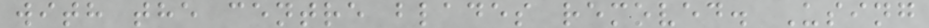with the centre blades removed. Using
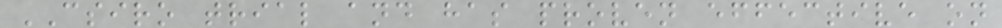CSIRO trial and has proven effective on
